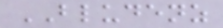BLUDENZ
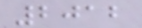2012
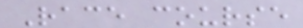Race course
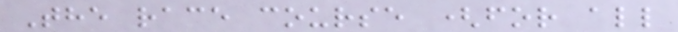The race course (for all
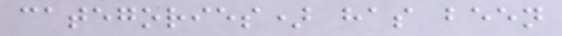categories) has been
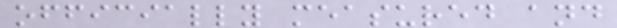officially measured and
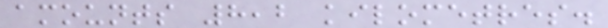amounts 8,2 kilometres.
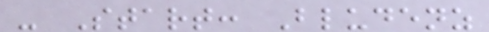- Start: Bludenz
